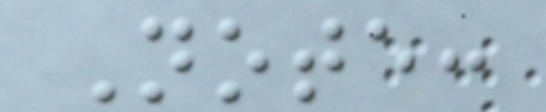Note:
